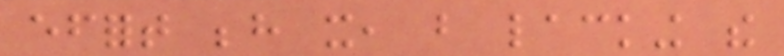effort behind it, but lacking the
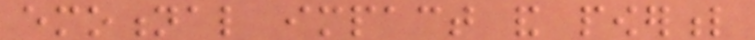emotional impact and powerful
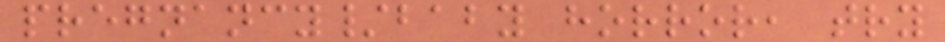pregnancy/baby horror, try
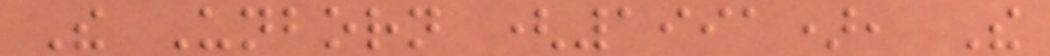The Unborn (1991), The
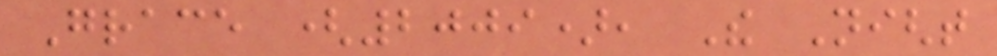Grace (2009), The Night
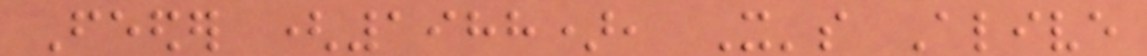Feeder (1988), It's Alive
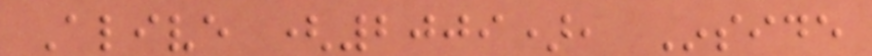Alive (2009), Inside
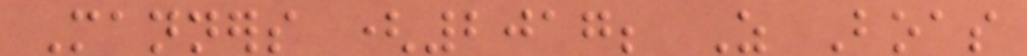Manners (2017; As Boas
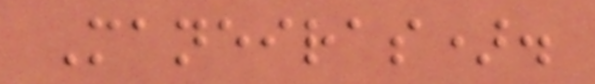Maneiras).
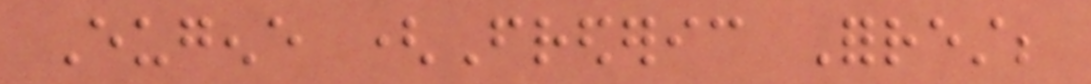Eugene (Frederic Forrest;
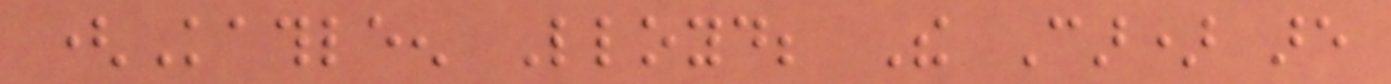(Kathleen Lloyd; The Car) are
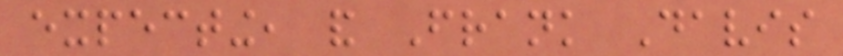expecting, and Frank Davis
